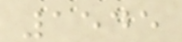1545
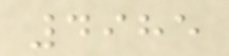4985
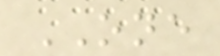ONE
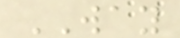WAY
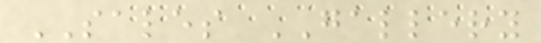SALES GALLERY
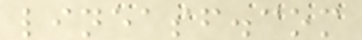lineasf.com
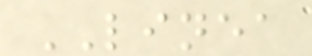LINEA
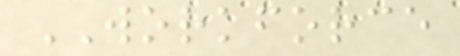WORKFORCE
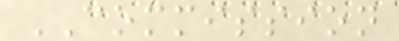COMMISSION
